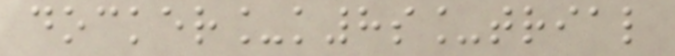docker_k8s_trial
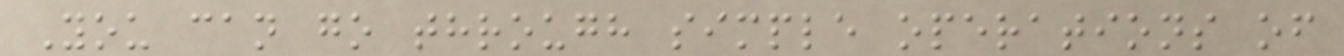You can go through simple operations of
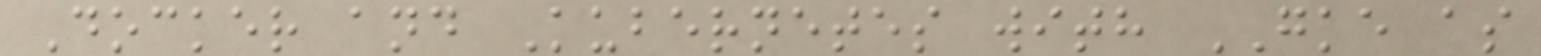Docker and Kubernetes with GKE as
